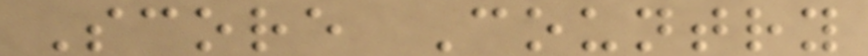Score Country
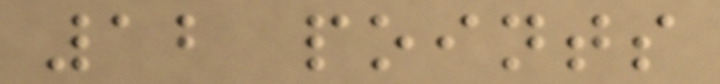12 points
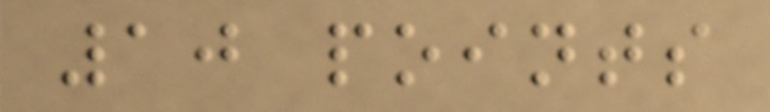10 points
